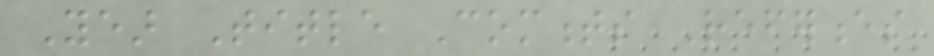Year Title Comments References
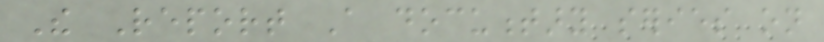The Report A documentary series on
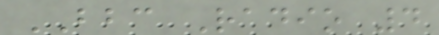BBC Radio 4
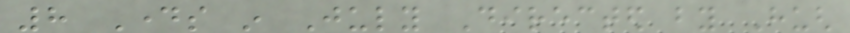8 Days in July Directed by Hugh
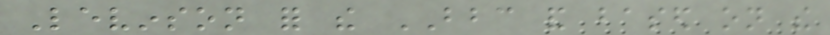Levinson for the BBC and based on the
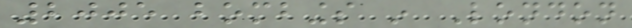2005 bombings in London
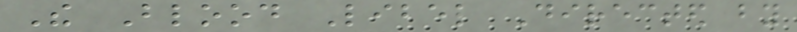The Blood Libel Directed by
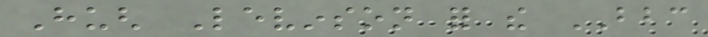Hugh Levinson for the BBC
